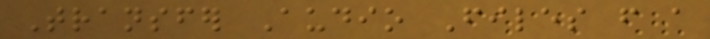Transfer Audio Files from a
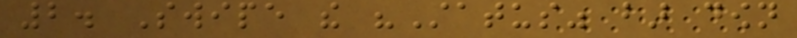2. Swipe the "Status" bar down
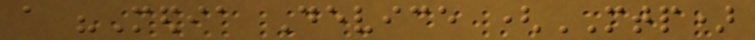a "Media Device (MTP)
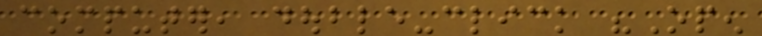computer, double-click "Open
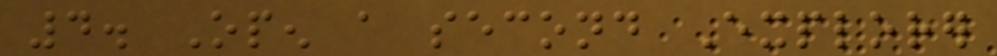4. Open a second Explorer
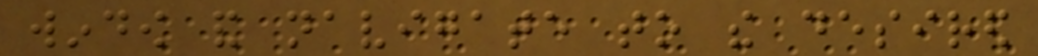window and navigate to the desired
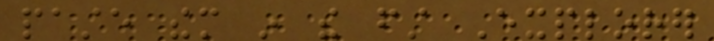paste them in the first Explorer
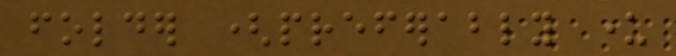folder (preferably under
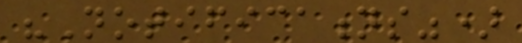"Notifications")
